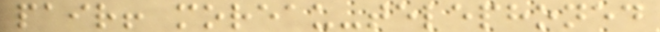pair! moreau-telephoned
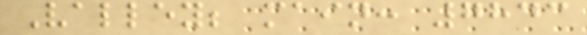Valley; main: 7843
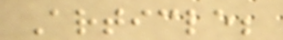Article;
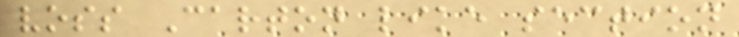voss Carton like section
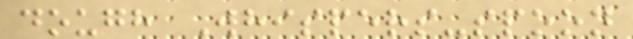dough Whispers-spoon
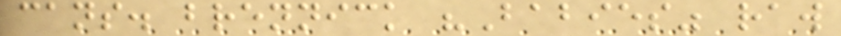cans. brennick "Babies" raw
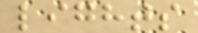lights
